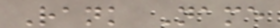Rank Name
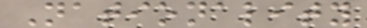Nationality
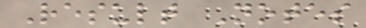Result Notes
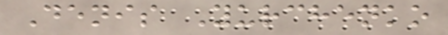Denis Yurchenko
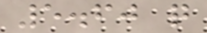5.60 q
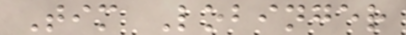Tim Lobinger
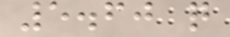5.60 q
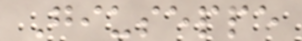Giuseppe
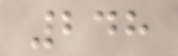248
